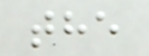the
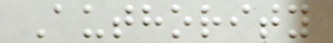Authority
